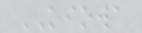KIOWA
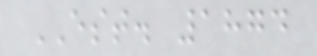EST. 1874
